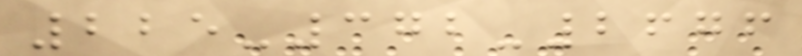225-372-2676
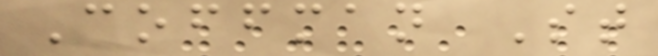Coffman St
